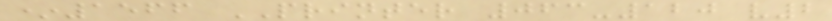*1566 PRINTER 063-120 v2
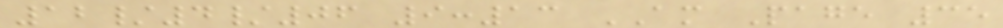12/4/06 9:13 AM Page 35
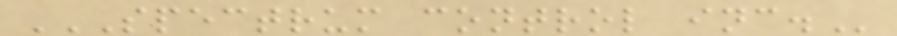SPECTRUM CONTROL INC.
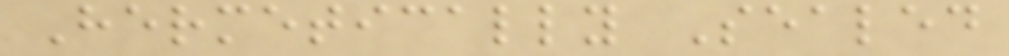Hermetically Sealed
